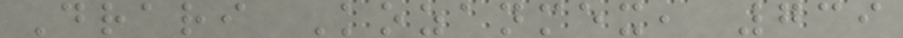Drari Kozanmex, 739
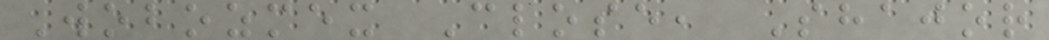Wobozmex Close, Shajor
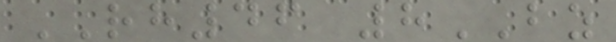RH46 8BZ
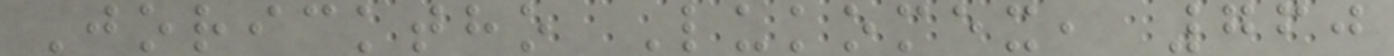Joricktho Lukomex, 760
